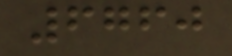6760
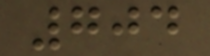704
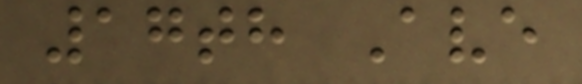17th Ave
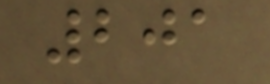201
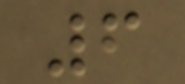6
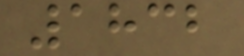1832
